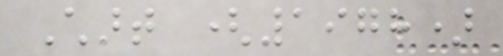Chart (1978)
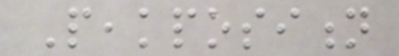Peakposition
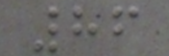86
